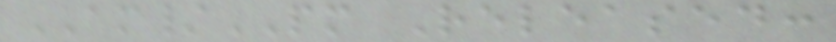AM/PM Released:
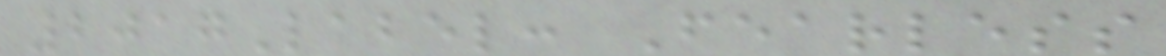2017Label: Fearless
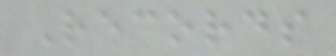Records
